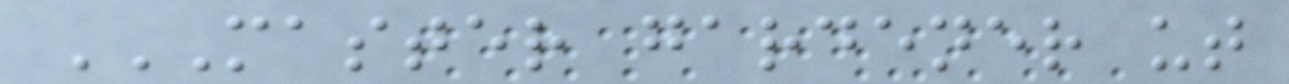MASTER GARDENER UT
